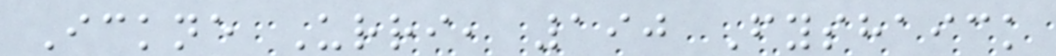Ickne Urri, 190 Fyshaick
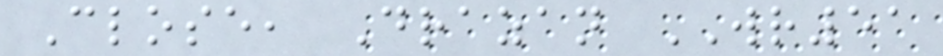Close, Drazan WR51
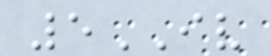5IV
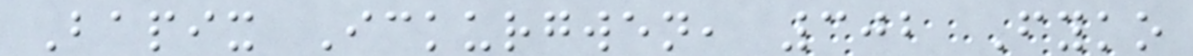Bapix Ickurgwen, 302 Fyko
